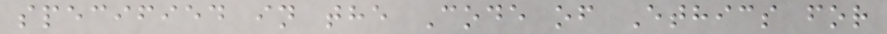specified in the Code of Ethics for
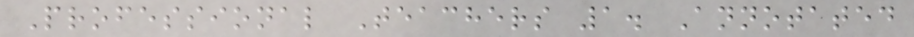Professional Teachers 1. Annotated
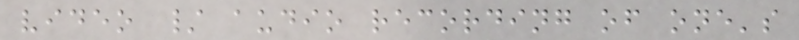video / audio recording of one's
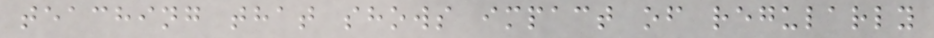teaching that shows impact of regularly
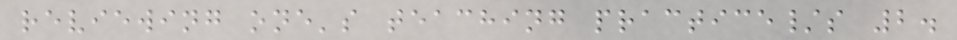reviewing one's teaching practice/s 2.
